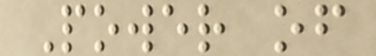Power of
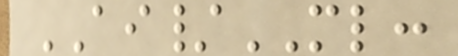AI/ML:
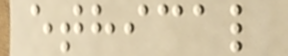ethical
